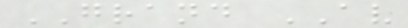GRAND AV
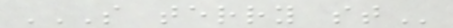S TERRY ST
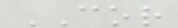COR
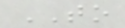TO
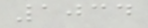1034
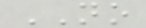NO
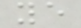ye
